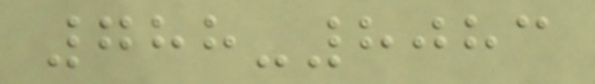788-8083
